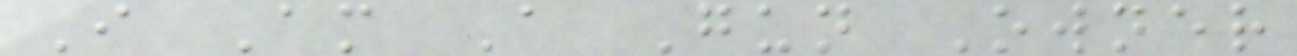I Am A Gun Owner
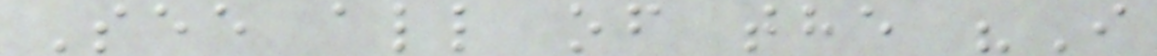See all of the "I
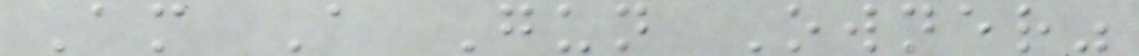Am A Gun Owner"
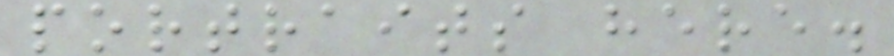portraits here.
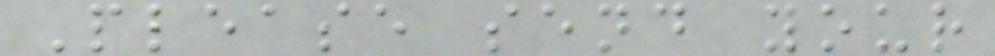Please send your
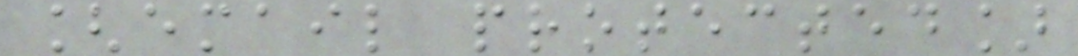[email protected]
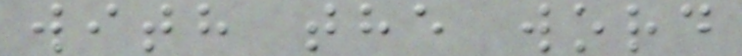with the word
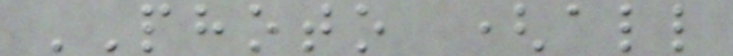PHOTO (all
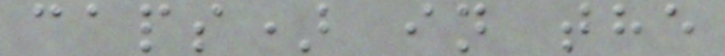caps) in the
